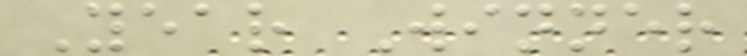Year Winner
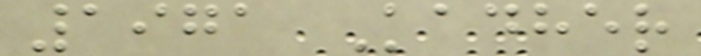1971 Kadher
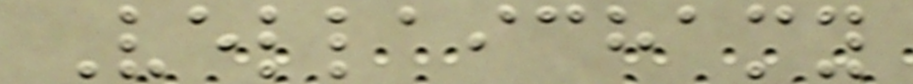Vellaichamy
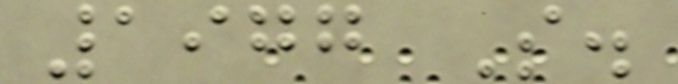1977 S.
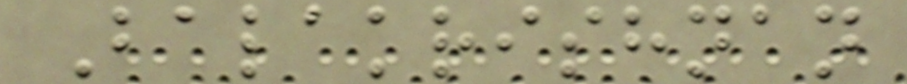Balakrishnan
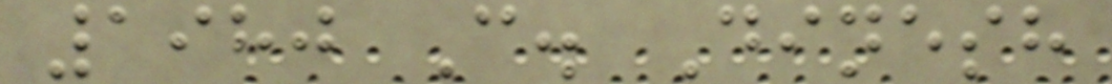1980 C. Dinesh
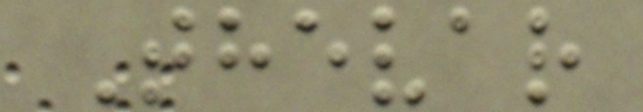Thevar
